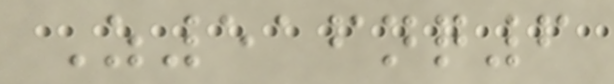Z516nq6
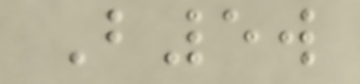B5w
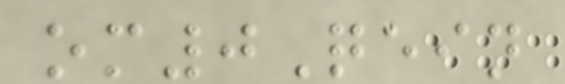om0Qein
